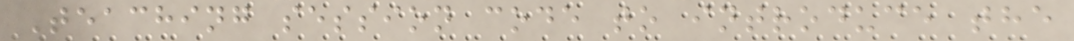Teaching session code to introduce the
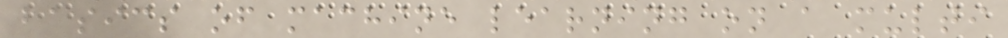basics of machine learning on a multi
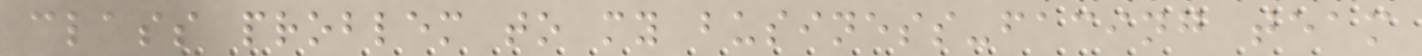class problem to my business-facing team
